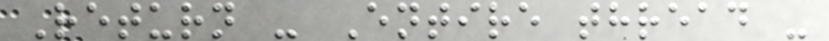Return - Entire thread -
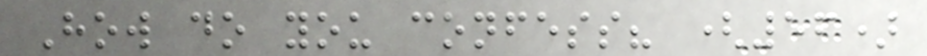How do you confess? (56)
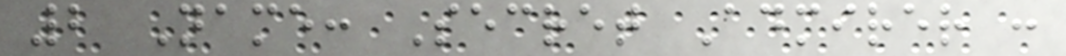2 Name: Secret Admirer :
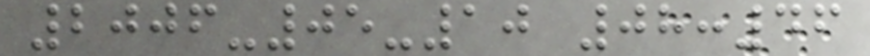2006-05-10 08:46
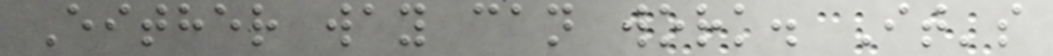Either way can work. It's
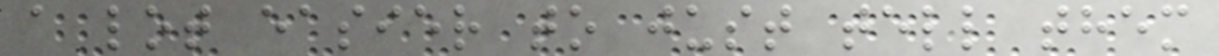a lot easier to just tell them
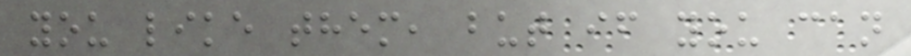you like them, but if you can
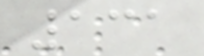131
